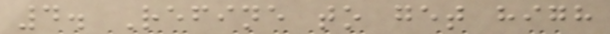4. Refine to get high
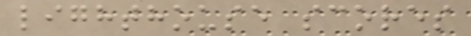lighthouse scores
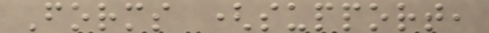Forms (support,
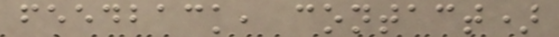feedback, contact)
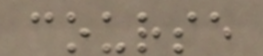course
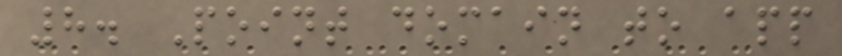8. Point domain to app
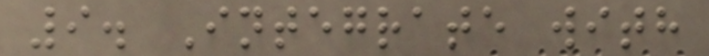9. Integrate with
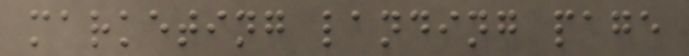marketing landing page
